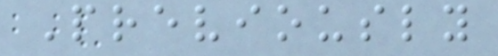Previously
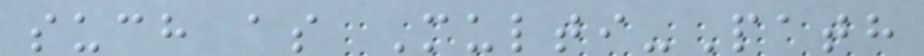such as Multi-Path
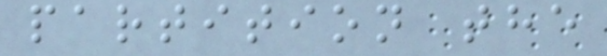partition the
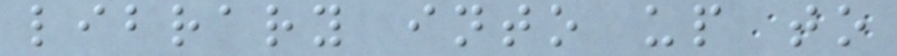library into up to
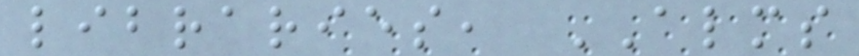libraries, ALMS
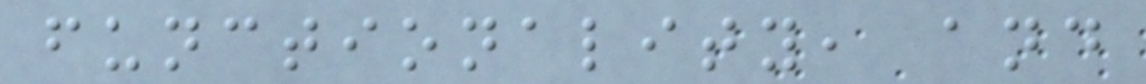functionality, and
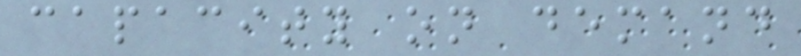capacity on demand
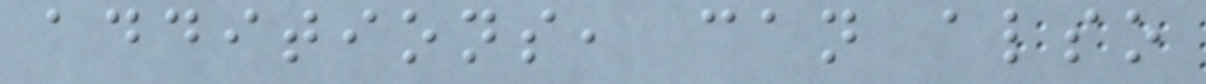additions, can also
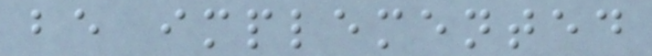be implemented
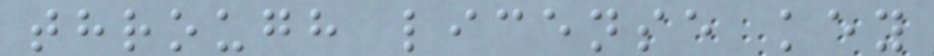through license key
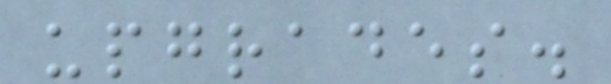upgrades.
